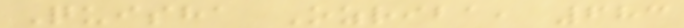Quisha Ozriba, 683
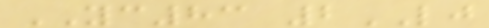YC83 2LJ
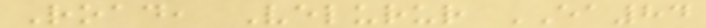Road, Velurur EA84
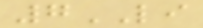7LI
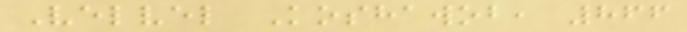Velvel Koshawob, 866
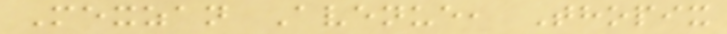Mexzan Avenue, Thopix
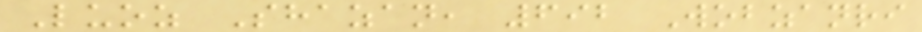Luoz Shazan, 692 Wobzanri
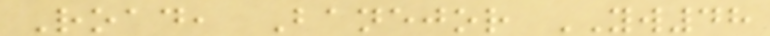Road, Banejor YW48
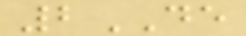2DE
